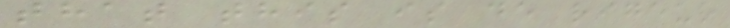that this is de rigeur
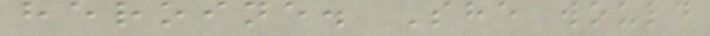heroine. She would
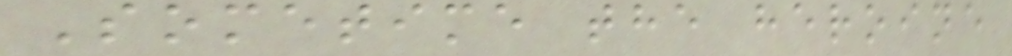Sometime the heroine
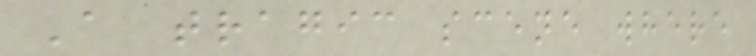A tragic scene where
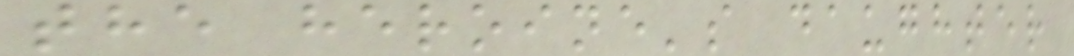the heroine's daughter
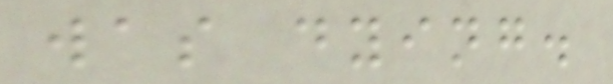was dying.
